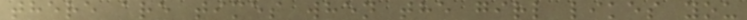there are times when the girl likes you
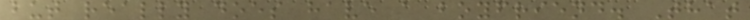but really does have a boyfriend. That
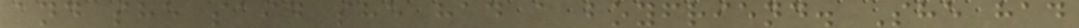and she said she had a boyfriend. She had
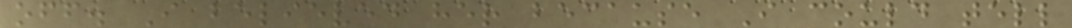off. I believed her because I could tell
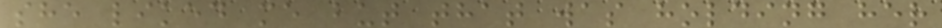she liked me but that was holding her
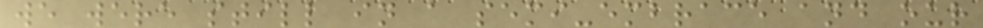we were still in a semi-embrace and our
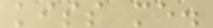kiss me.
